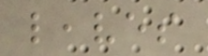leaves
